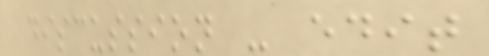discussion - edit
